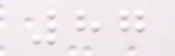87
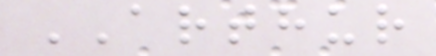ARTHUR
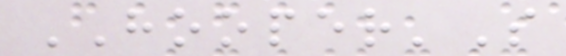HOOPER'S
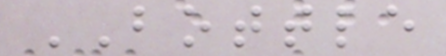BOTTLE
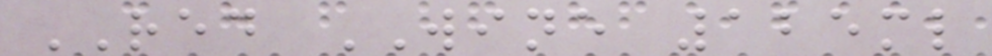RED WINE 125ml
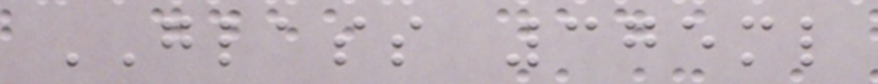GLASS 375ml
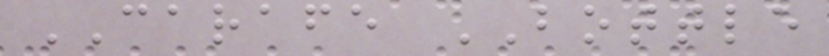CARAFE BOTTLE
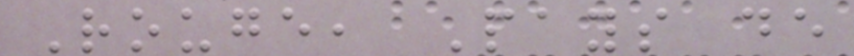Rouge, Pays de
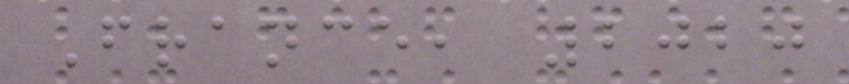France, 2020
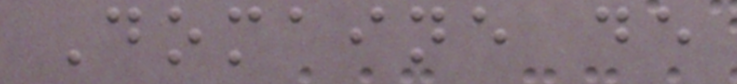Domaine de
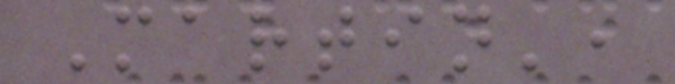Martin',
